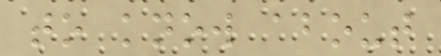to know about
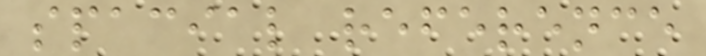spacial reference
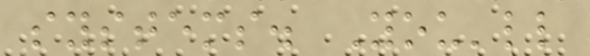systems. You'll
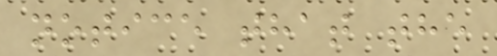notice that the
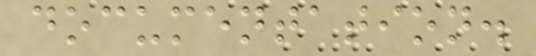documentation.
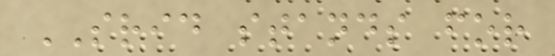SRID stands for
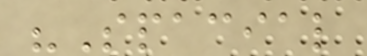"Spacial
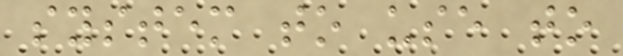system to use to
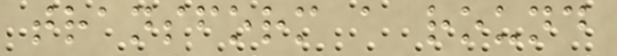transform a round
